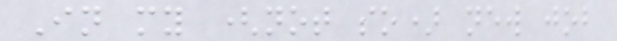In my (not so) new job
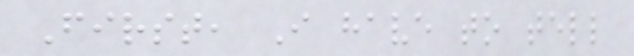First, I have to tell
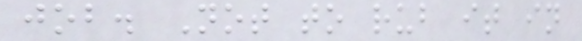job. Not to rub it in
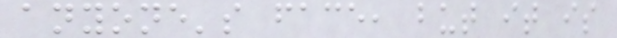anyone's face, but it is
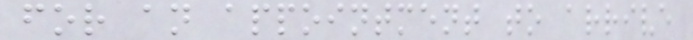for an appointment to arrive
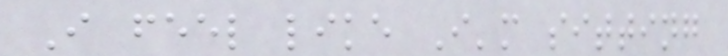I feel like I'm sitting
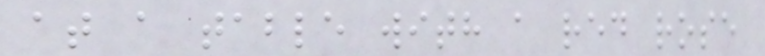at a table with a red rose
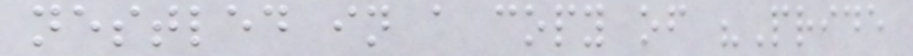nestled in a copy of "Pride
